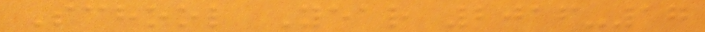School Year 2016-17
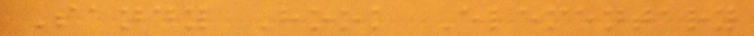Sandy Hook Elementary
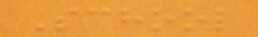School
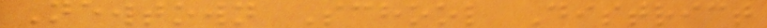Newtown School District
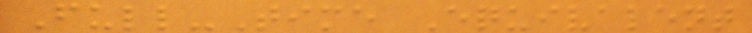Full-Time Equivalent
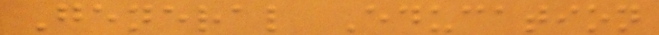General Education
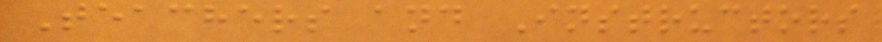Teachers and Instructors
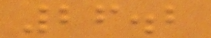26.2
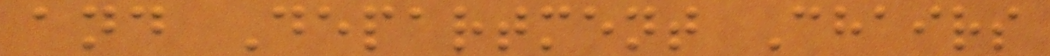and Department Chairs
